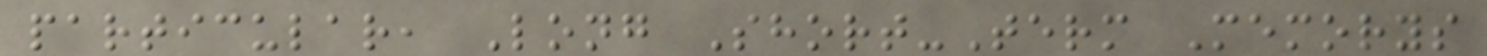particular, Long Short-Term Memorys
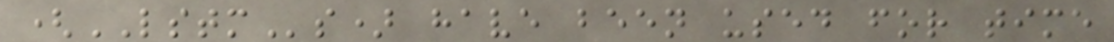(LSTMs) have been used for time
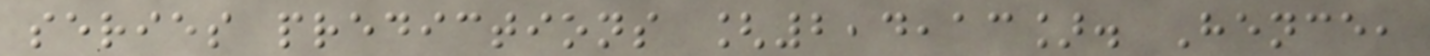series predictions [2,4,13]. Hence,
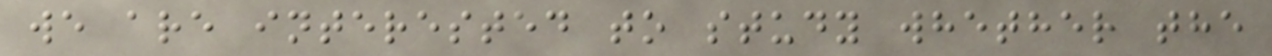we are interested to study whether the
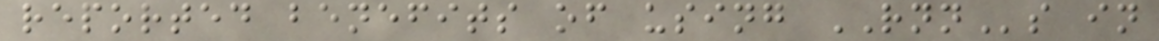reported benefits of using RNNs in
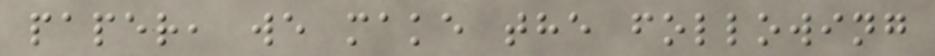paper, we make the following
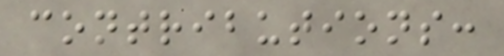contributions:
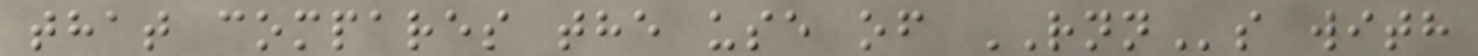that compares the use of RNNs with
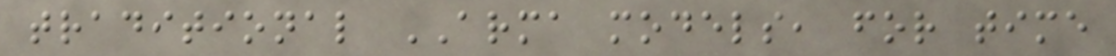traditional ARMA models, for time
